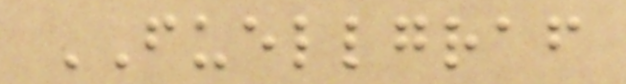FUELLGRAF
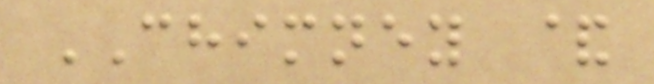CHIMNEY &
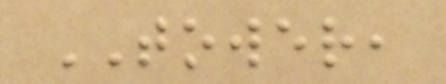TOWER,
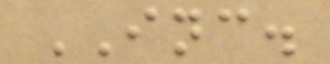INC.
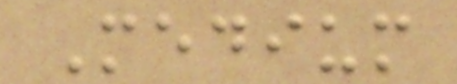Medium
